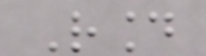Round
